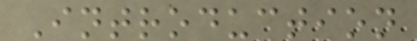Introduction
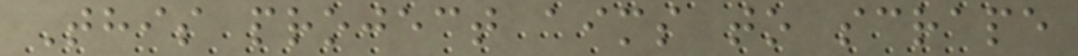This project aims to scrape
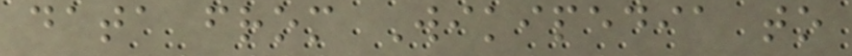data from Wikipedia to
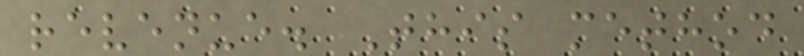revenue. This method
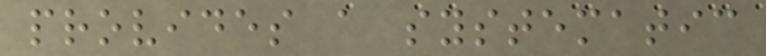provides a systematic
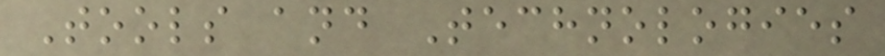Tools and Technologies
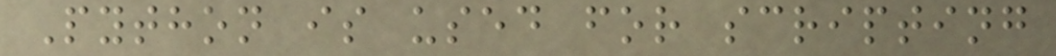Python is used for scripting
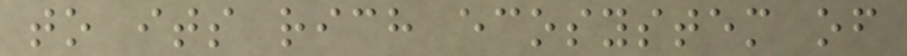to its rich ecosystem of
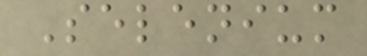Selenium
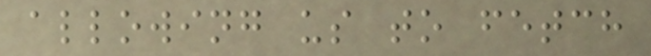allowing us to fetch
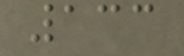133
